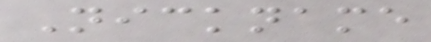Nickname
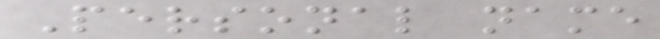Personal name
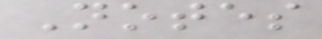Notes
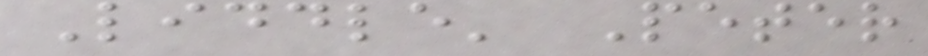Liddle' Peter
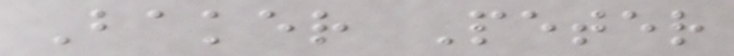Baker Peter
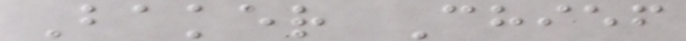Baker Chief
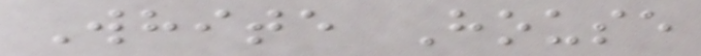White House
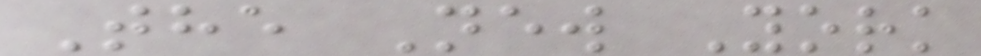The New York
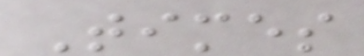Times
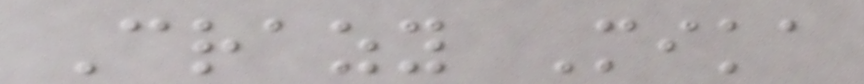Crazy Mika
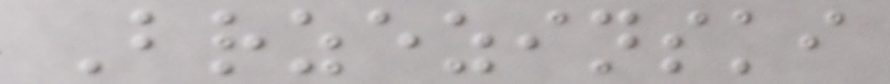Brzezinski
